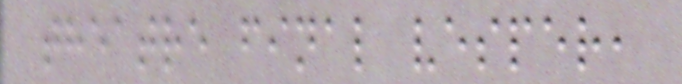theatre final vesper,
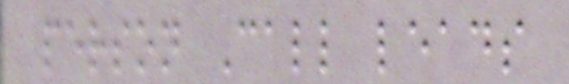person Call leads
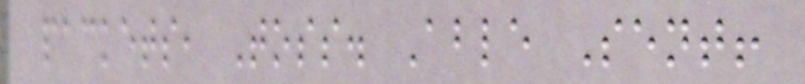packets, Toss. Able Sent!
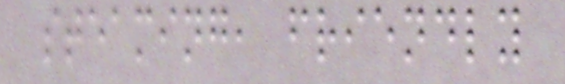steaming, friendly
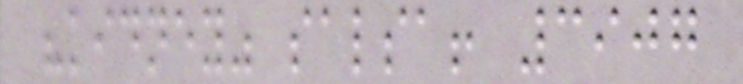"kidney" salsa! 3907
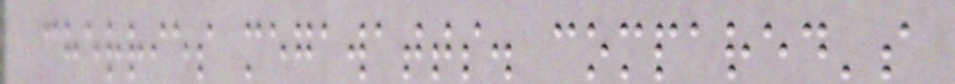cherries megawatts. compared's
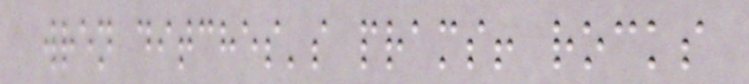wren ditches's prams! rocks
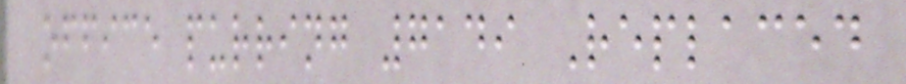office purring 7149 Replaced
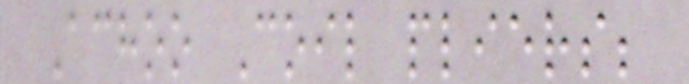Achoo Coil pliers;
